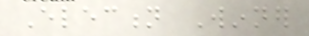Election Winner
